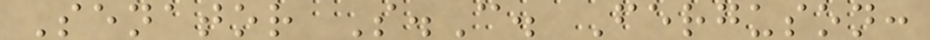Senator S.C. Ferguson:
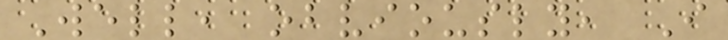Well, obviously, I
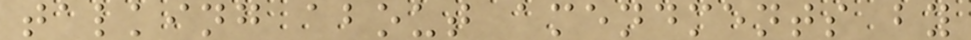talking about amendments by
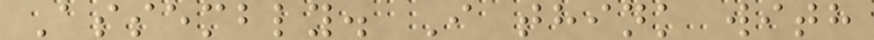Assembly. I think with
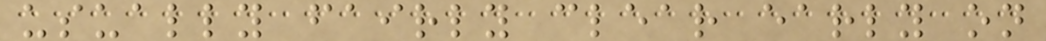usually fairly clear early on
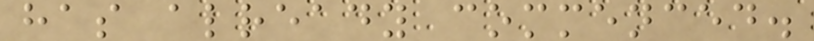has already commenced.
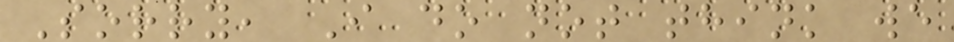Sorry, I do not think we
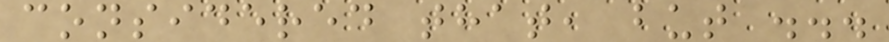considered that, but ...
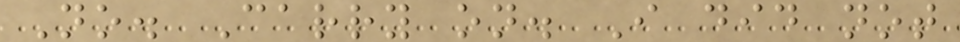No. Carry on. I did not
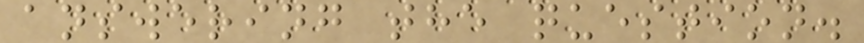answering the question.
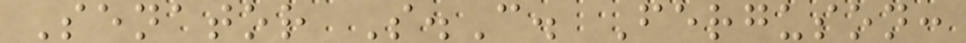Senator S.C. Ferguson:
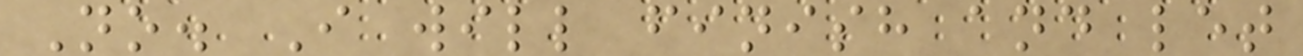No. I will finish and let
